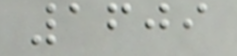1609
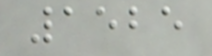1525
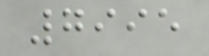7995
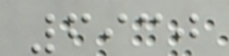6930
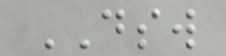DSW
